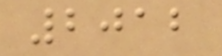2012
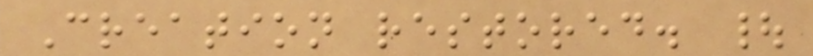Creation restored. |
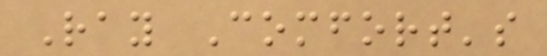Ray Comfort's
